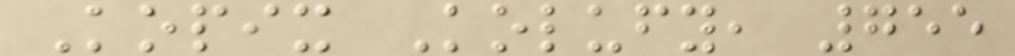Kopix Kolufy, 755
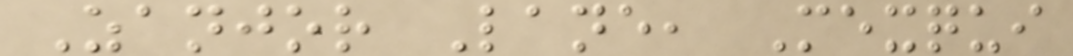Zanjor Lane, Mexqui
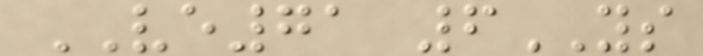VE71 6YS
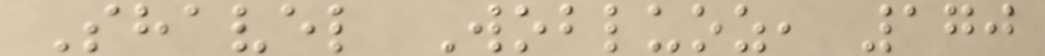Shavel Wobluoz, 170
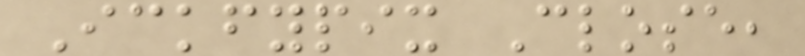Ickfypix Close,
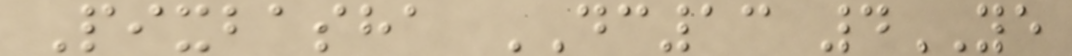Pixbasha DC13 4YE
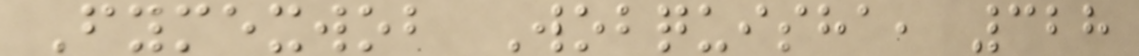Fymexwob Wobquisha, 328
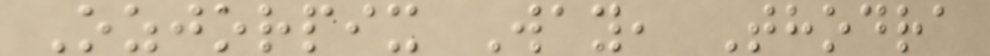Ozjorpix Way, Thodra
